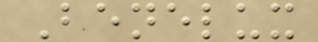Benelux
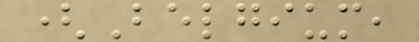(Belgium,
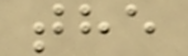the
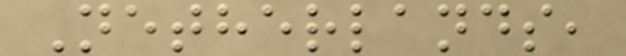Netherlands,
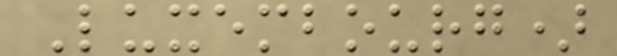Luxembourg)
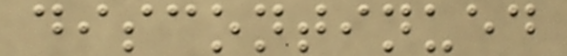discontinued
